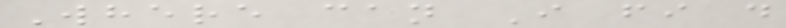Where can I fi d
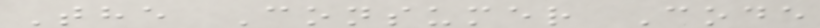The Consumer Code
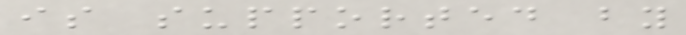is supported by
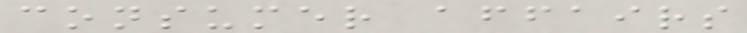consumer affairs
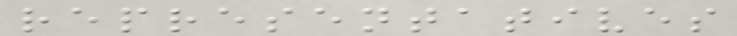representatives
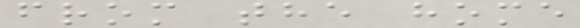from the home
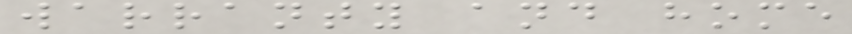warranty and home
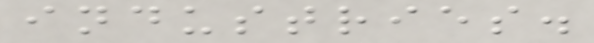industries.
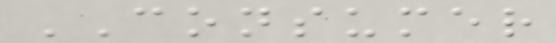CONSUMER
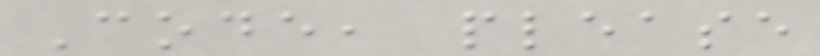Code, please
